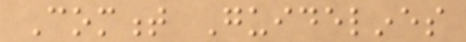Comment Guidelines
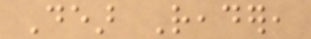Dear Reader,
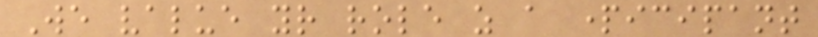We value your role as a participant
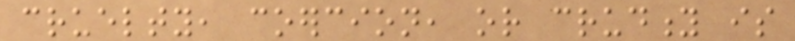cruelty, coercion, or crudity is
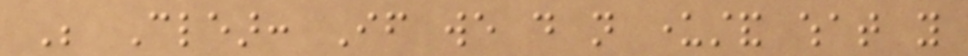Be Clear: If we do not understand what you
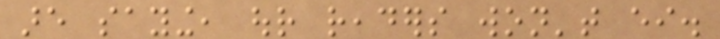are saying, our readers won't either.
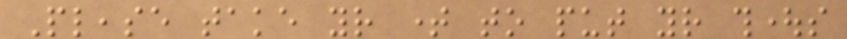Please take your time to put your thoughts
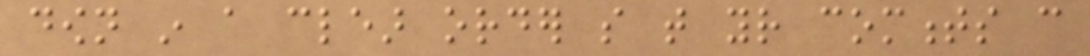down in a clear order so that your comments can
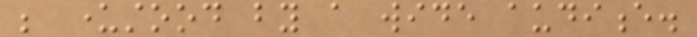be understood by a wide audience.
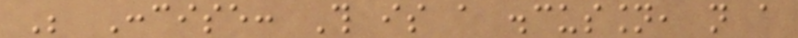Be Concise: This is a discussion, not a
